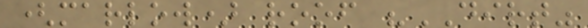(marlow) roof "DIRT"
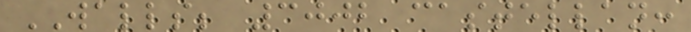WALLS; 3002 castellan:
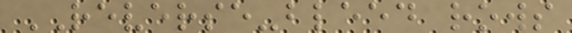REVERSE-bleed rows
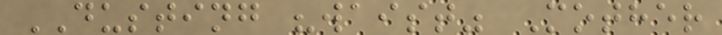DUSTING "waist" Mother
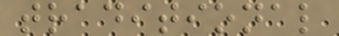traditional
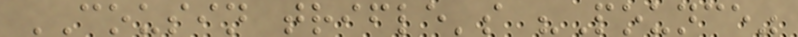COUSIN trifle's "Pounce"
